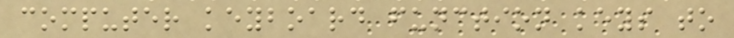computer keyboard function keys to
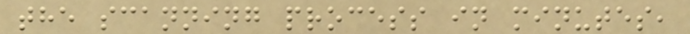the scanning process in minutes,
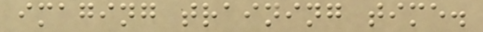imaging training time.
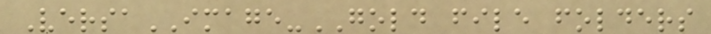VersaIMAGE-GOLD file folders
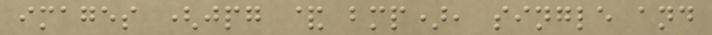images (jpg & bmp), single and
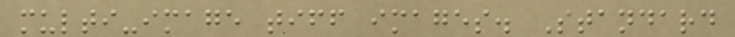multi-image tiff images. Standard
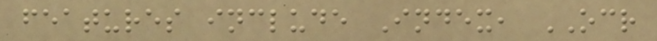features include Index, OCR
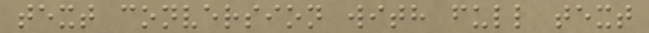text conversion with full text
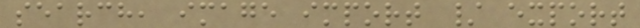search, image import / export
